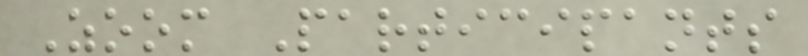Zoom Participants
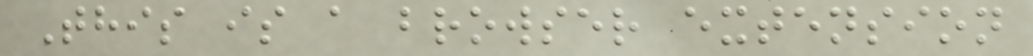This is a browser extension
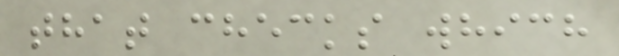that checks which
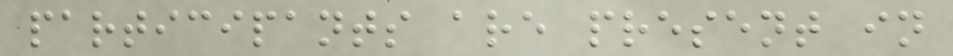participants are present in
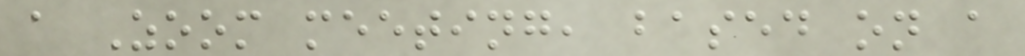a Zoom meeting, based on a
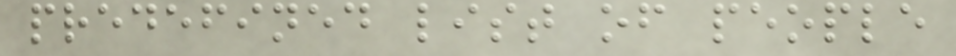predefined list of people
